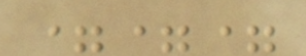===
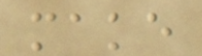make
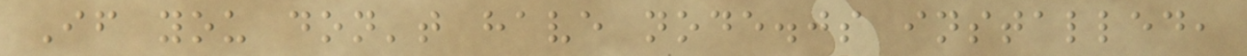If you don't have node.js installed,
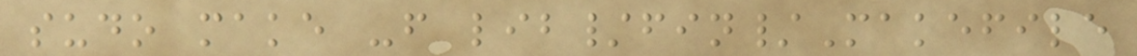sudo make -f lib/fin/Makefile
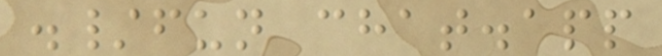./fun chat.app
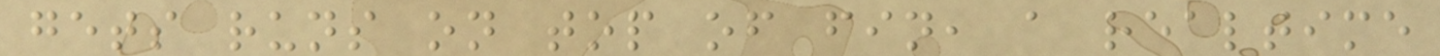gets runs on top of fin, a realtime
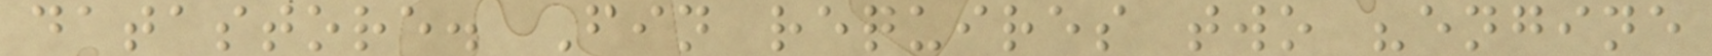datastore. Fin requires two "engine
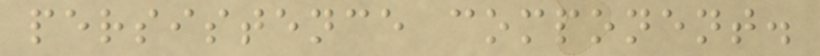persistence component.
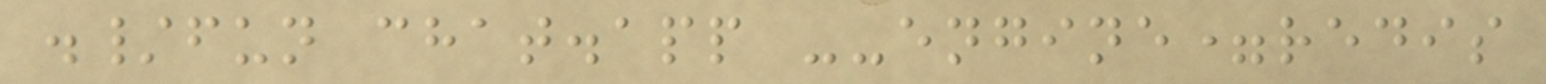./fun chat.app --engine=redis
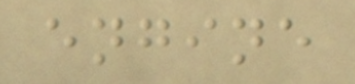engine
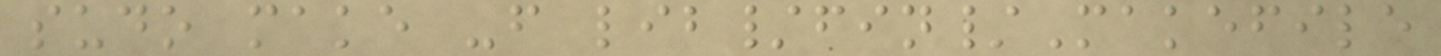sudo make -f lib/fin/Makefile
